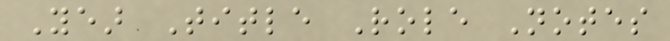Year Title Role Notes
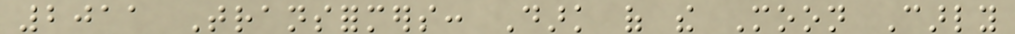2011 Transformers: Dark of the Moon Carly
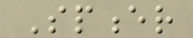Spencer
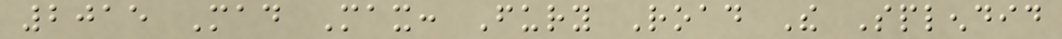2015 Mad Max: Fury Road The Splendid
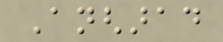Angharad
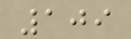109
